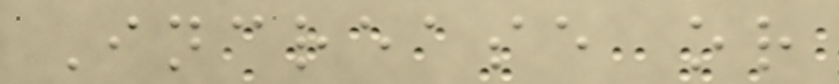Increase or
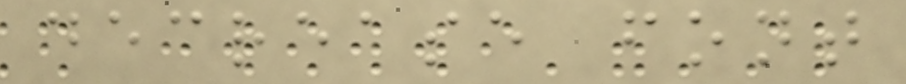decrease font
